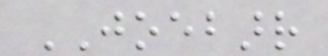JOEBARR
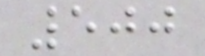500
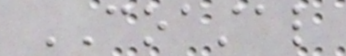COASTAL
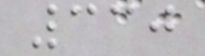330
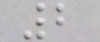2
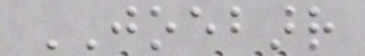JOEBARR
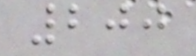200
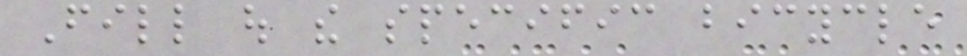Fill out the specific bicycle
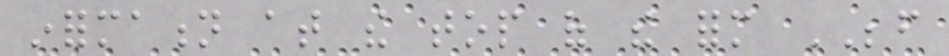information at the top of the form BEFORE
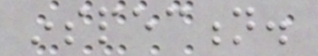inspection.
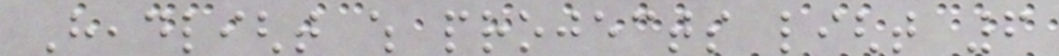Headlight which projects light 6
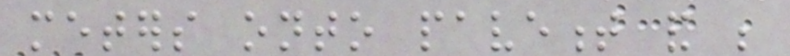meters onto pavement and be
